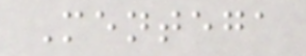Mentega
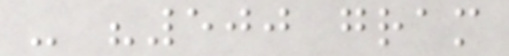- "500 gram
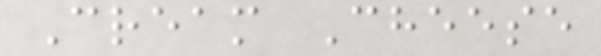Cream Cheese
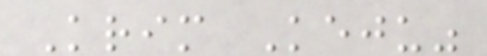Krim Keju"
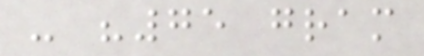- "75 gram
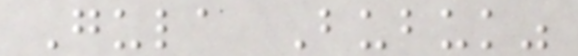Gula Bubuk"
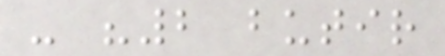- "2 butir
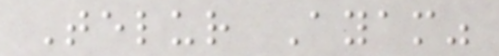Telur Ayam"
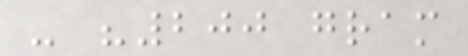- "200 gram
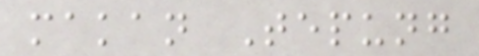makan Tepung
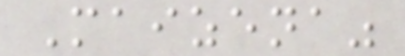Maizena"
